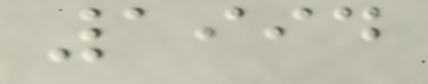1994
